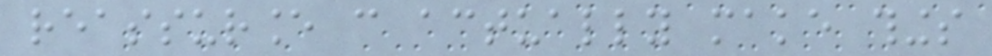reassurance can actually make things
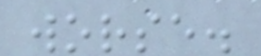worse.
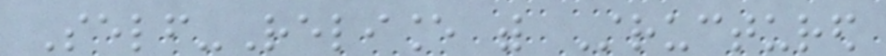Self-Reliance with Structured
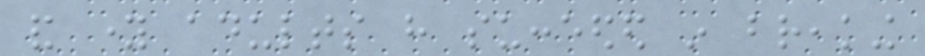and young adults have succeeded in breaking
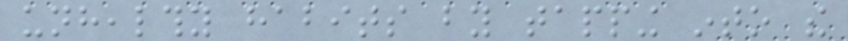unhealthy habits by tapping into the
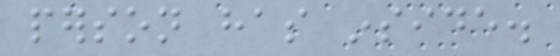person has inside.
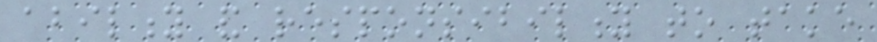ability and responsibility to take
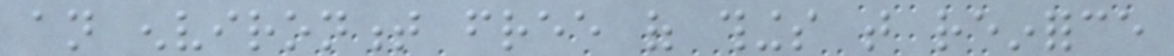an environment free of things that reinforce
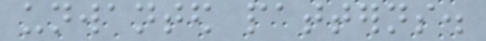unwanted patterns.
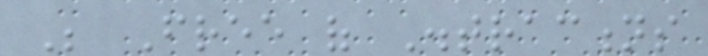Be Free of Distractions
